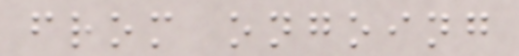from ongoing
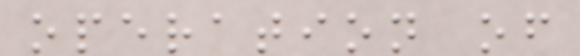operation of
